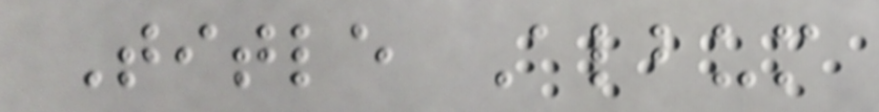Title Album
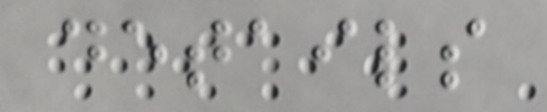details
